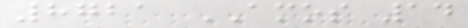8721 AMOS 14
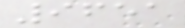9651
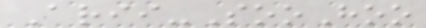Arii-SooHoo
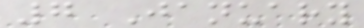7 January
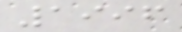1996
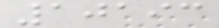10193
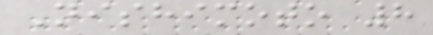Nishimoto 8
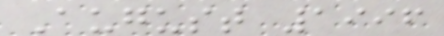August 1996
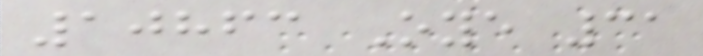10863 Oye 31
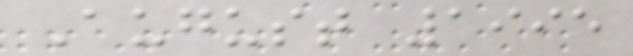August 1995
